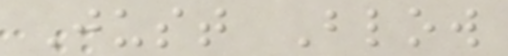Just Blow
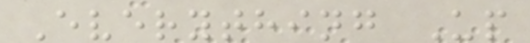Everything Up
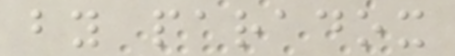by paradox
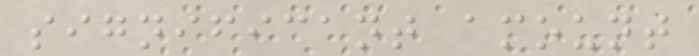significant amount
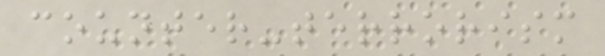counter-terrorism
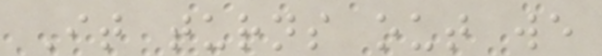It turns out we
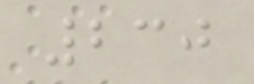230
